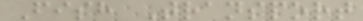Fish Transport
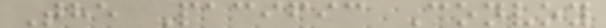The Pacific Convoy
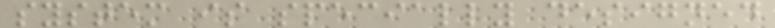system is specially designed
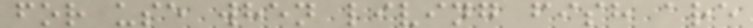for use when living fish are
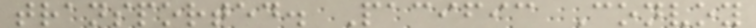transported. Pacific Convoy
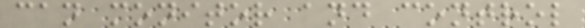can monitor and control
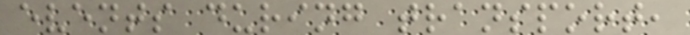events during transport,
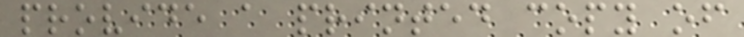provide a printed copy of
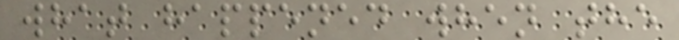what happened when the
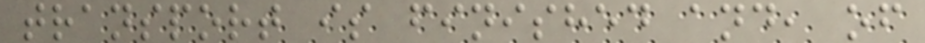transport is finished and, of
